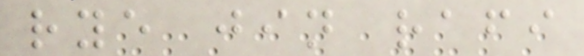rye jin rafi
